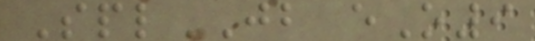SplJB eO9
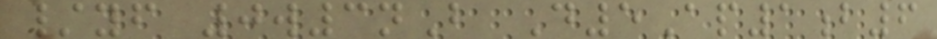/yf 0w3nB D5Ap1b6
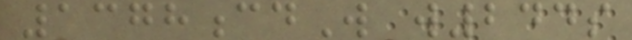1378cdW w244s
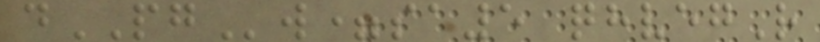dPGw=sa5 qhvegR
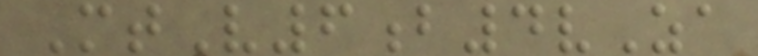MtV6b4vZa
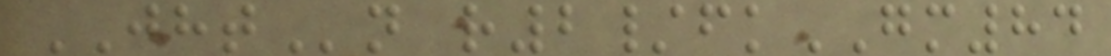JHTn r2/fkGM84
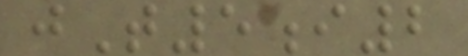jT5i2
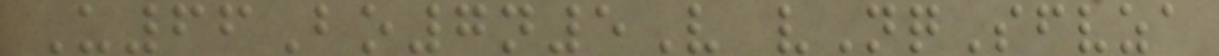U66Bo7n5V vNqSfvza
